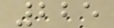225
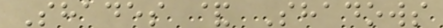Shades & Shadows
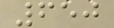650
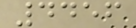4456
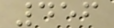456
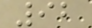92
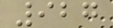927
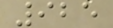925
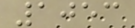1053
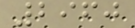2960
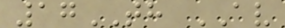17TH AV
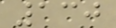130
